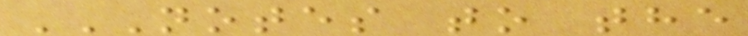NOTES TO THE
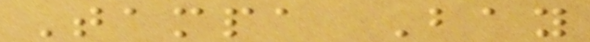Tampa Bay
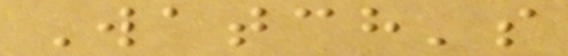Watch's
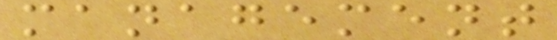management
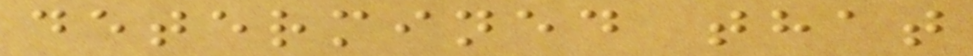determined that
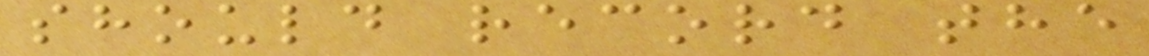should record the
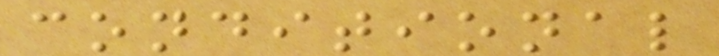conditional
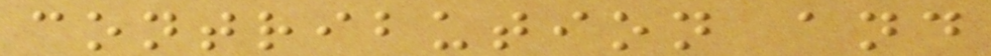contribution and
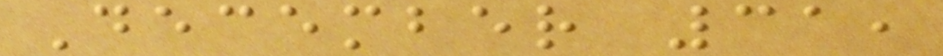December 31,
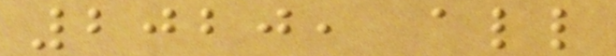2020, all
